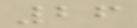26
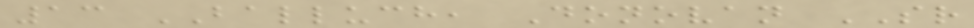13 BALLUCH, Donovan SR
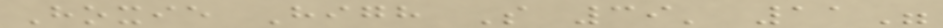Hoxie High S 39' 11"
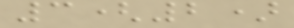3(2)
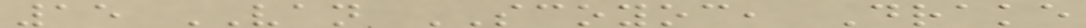15 VAN SCOYOC, Drake
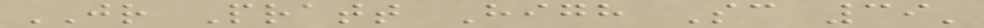JR Pratt High Sc 39'
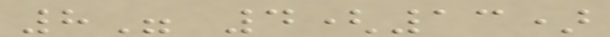8" 4(13)
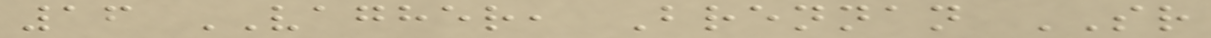16 VAGHER, Brennan SR
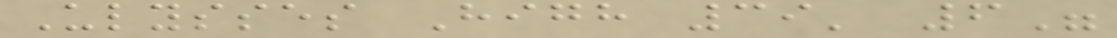Ulysses High 39' 6"
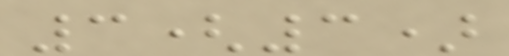3(3)
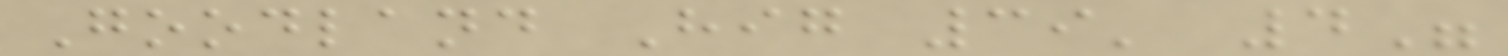Goodland Hig 39' 4"
